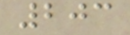203
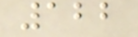122
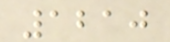1210
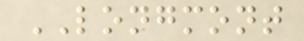LONGMONT
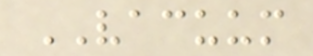VACUUM
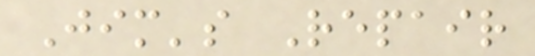Jim's Repair
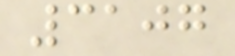3107
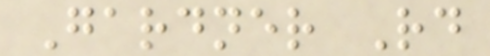Gardner Rd
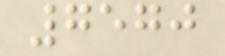7570
